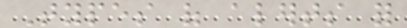Types of alerts for
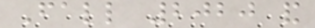Fall 2020 and
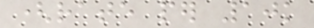(rate per 10k
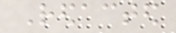Redacted
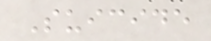Suicide
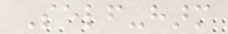Self-harm
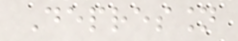Depression
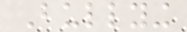Bullying
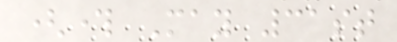(through May 31st
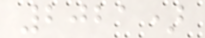2021)
